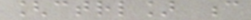[ctrl] c
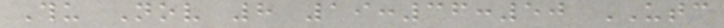Thu Nov 8 19:36:50 UTC
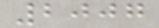2007
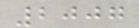2007
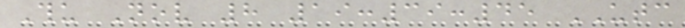Thu Nov 8 19:39:45 UTC
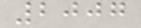2007
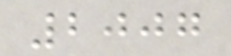2007
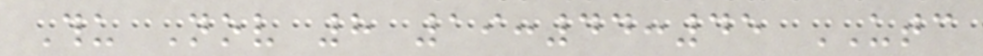Thu Nov 8 19:44:45 UTC
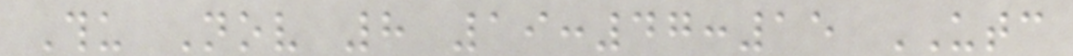Thu Nov 8 19:47:15 UTC
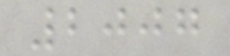2007
